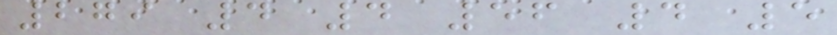279 4 4 56 4 5
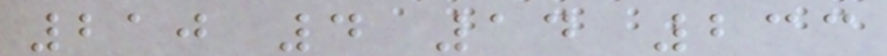210 4 14 233
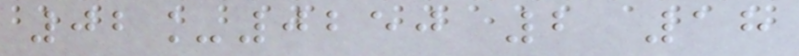02_0250 2 18
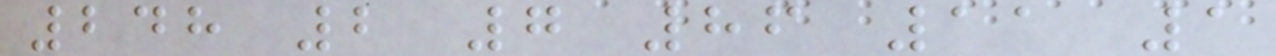248 2 7 86 11 1
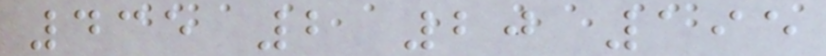435 2 20 195
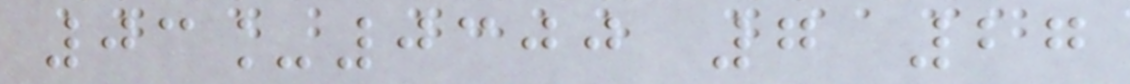03_0300 7 27
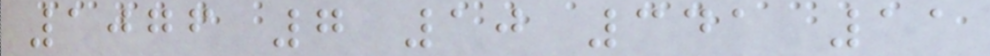1076 7 10 341 11
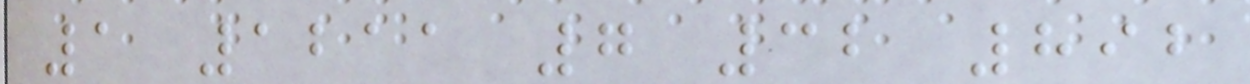1 1211 7 32 892
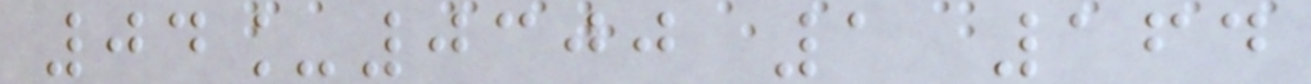04_0300 1 164
